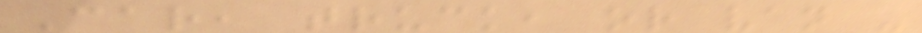Car, truck, or van -
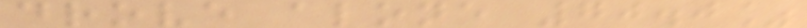drove alone 70.0%
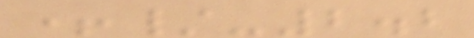+/-2.2
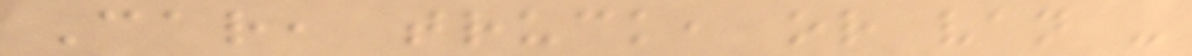Car, truck, or van -
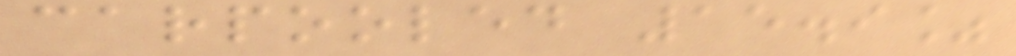carpooled 15.9%
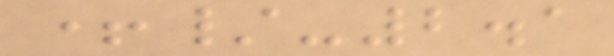+/-2.1
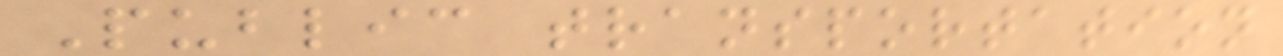Public transportation
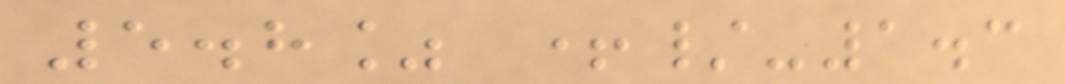5.8% +/-1.3
